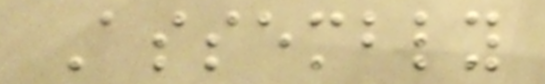Assembly
